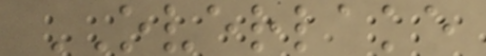OVERLAKE
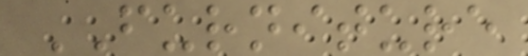FURNITURE
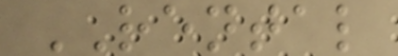RENTAL
